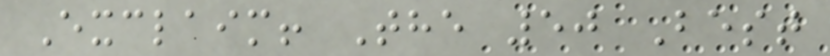Exclaim! The 50 Best
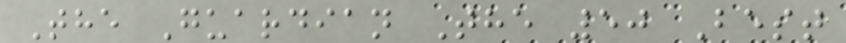The Guardian The 50 Best
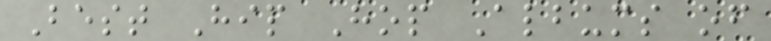Best Hip Hop Albums of
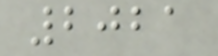2021
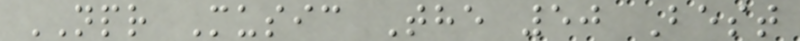NPR Music The 50 Best
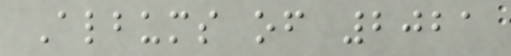Albums of 2021
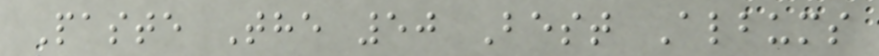Paste The 50 Best Albums
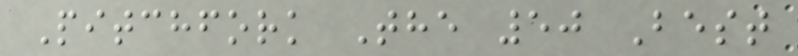Pitchfork The 50 Best
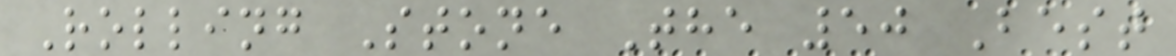Rolling Stone The 50 Best
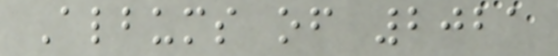Albums of 2021
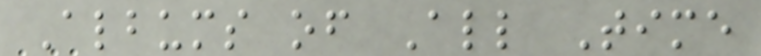Albums of All Time
